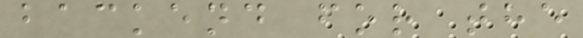backend for the
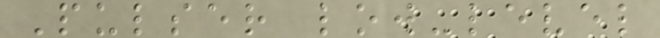Pulser low-level
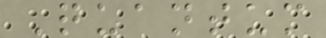Quantum
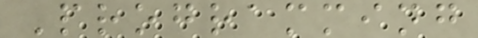Programming
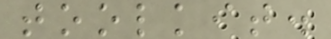toolkit.
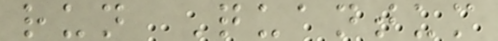run Quantum
